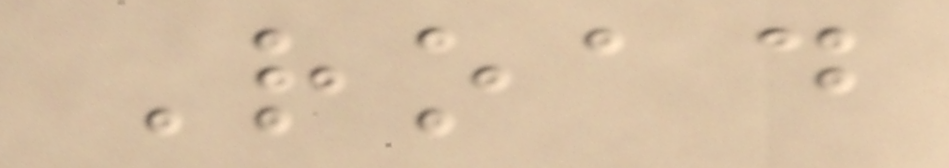Road
